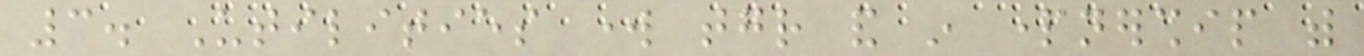3. Utilities work together and in partnership with
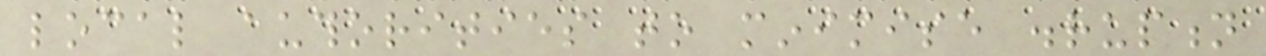local authorities to minimise disruption
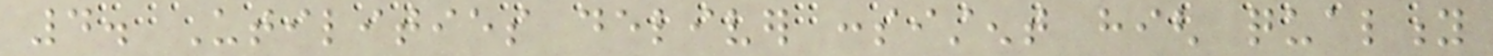4. Utilities deliver consistent high quality
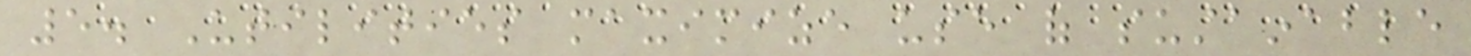5. Utilities maximize use of sustainable
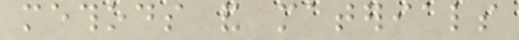methods and materials
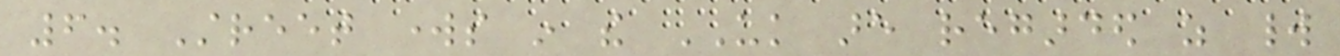6. Street works in the UK are regarded as world
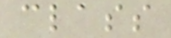class
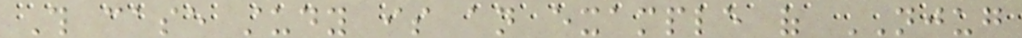This case study is an example of NJUG
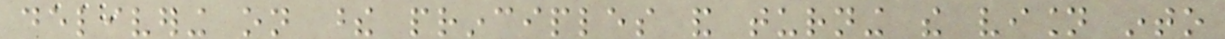delivering on these principles and turning the vision into
